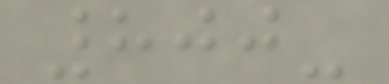800-
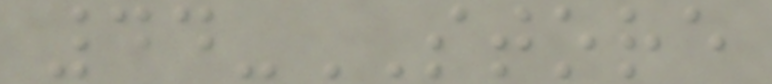44-STORE
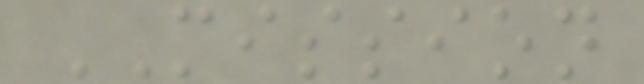MISSION
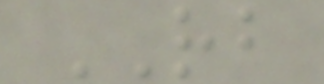RB
